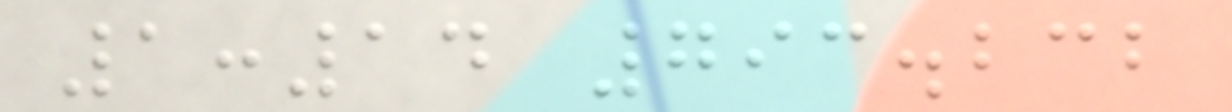1:14 793.232
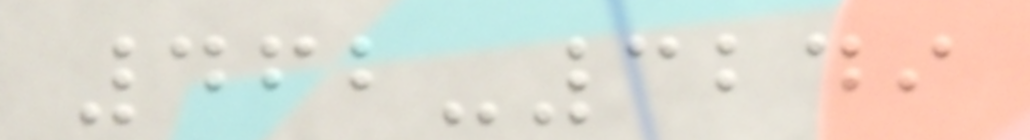462-3249
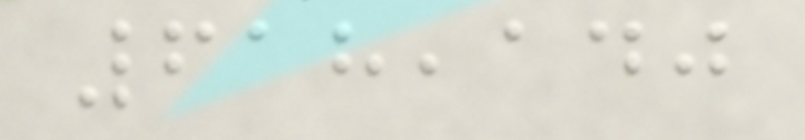618,140
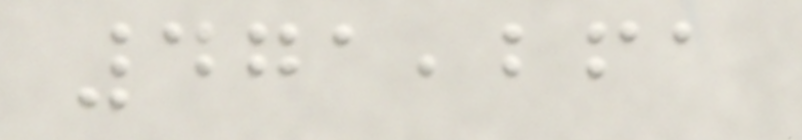471,261
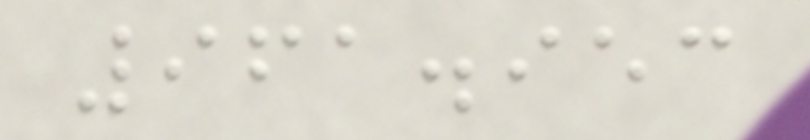961.953
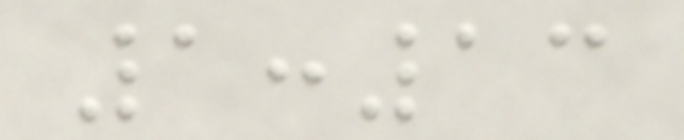1:13
